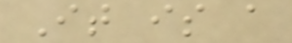It is a
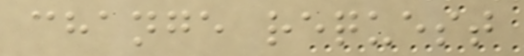change request
